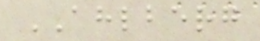AHLBERG
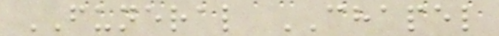FUNERAL CHAPEL
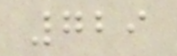729
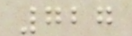727
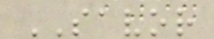SAVOR
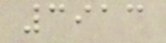3913
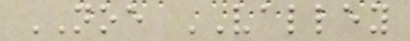NOE VALLEY
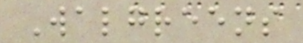Walgreens
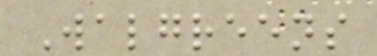Walgreens
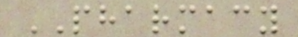PHARMACY
